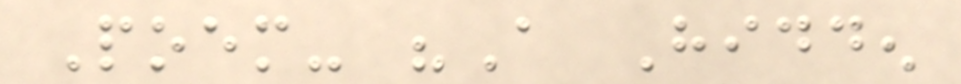Poem- "A Hidden
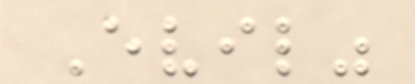Evil"
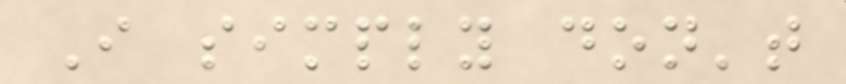I simply don't
